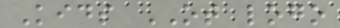Kids OT logo
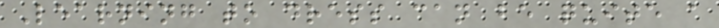Learning to dress can be quite a
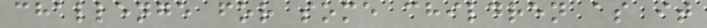challenge for some children as it
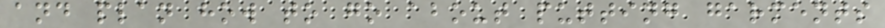and plan how to go about putting garments
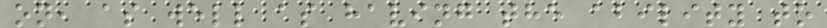on, as well as having the ability to
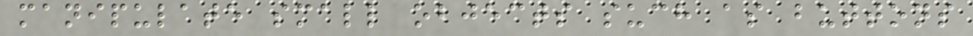manipulate small objects such as buttons
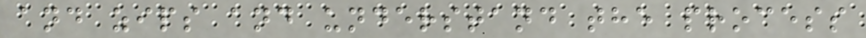and zips and understand the process
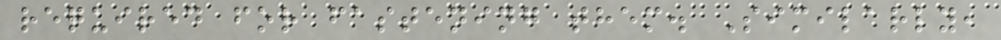required for fastening them. Similarly,
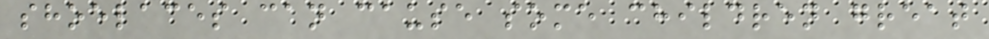shoelaces can cause some children great
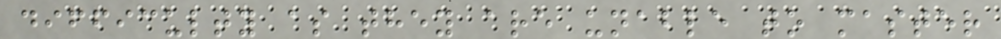difficulty as they are unable to master
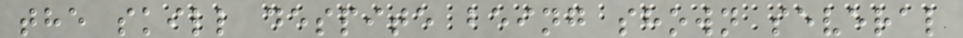the skill despite being shown several
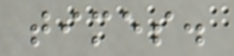times.
